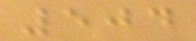504
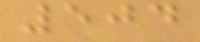504
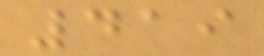419
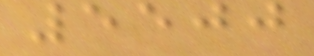5500
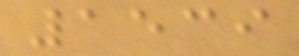1539
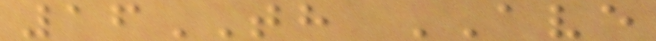16TH AVE
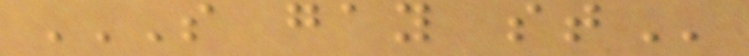S GAY ST
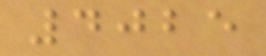4025
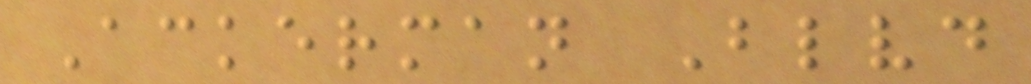Ackerman Blvd
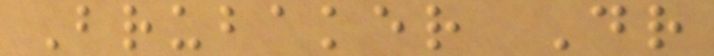Brubaker Dr
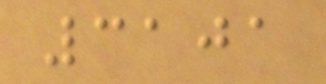3101
